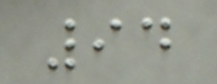94
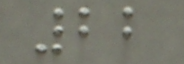22
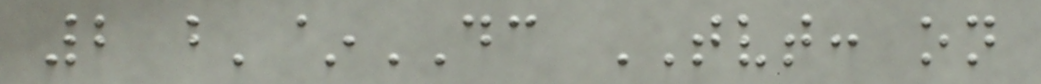2 b'~DC TVT: on
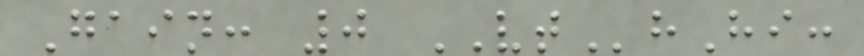Gain: 0 VThHi:
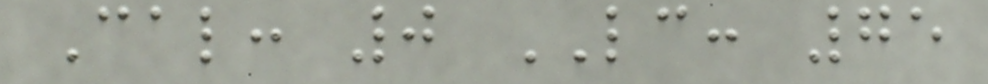Cal: 0 LC: 75
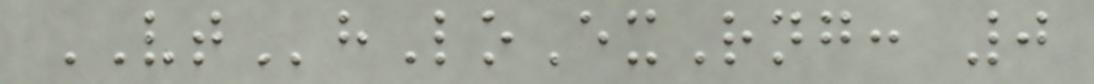VThLoExRng: 0
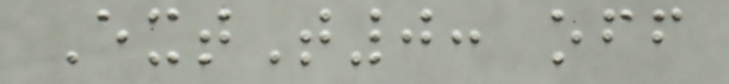ExtT0: off
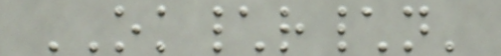OK\r\n'
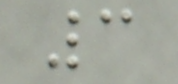3
